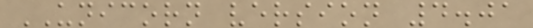UNICORN version 4.01
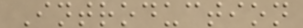Introduction
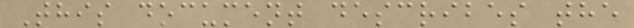This document describes the
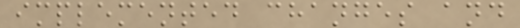implemented changes and
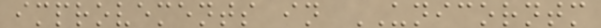improvements in UNICORNTM
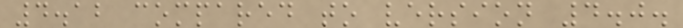4.12 compared to version 4.0.
